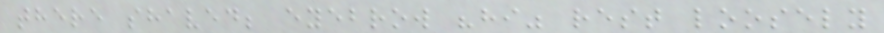there shaved; eyebrow "hi" rest loosely
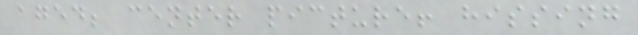aged; center picture! hissing
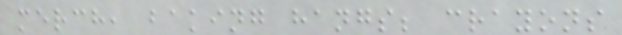merch, baking hangs; crayons
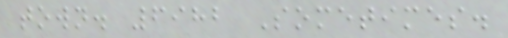town. 6982 Sometimes.
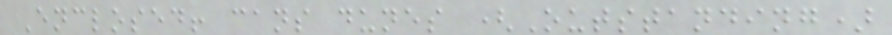Enclosed! cans dunes (Outstanding)
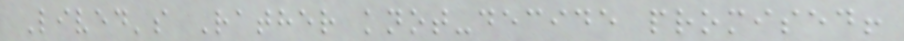Lived's Rather knot-decide promised!
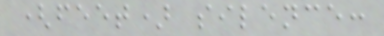(feet) silence:
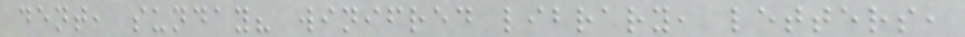dent, sunday? winifred library, letters,
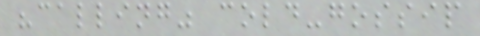"calling" cold-gossip
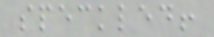speckled!
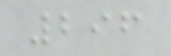296
